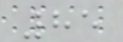85
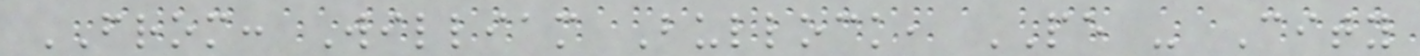FROM: William Bullock, PE - City
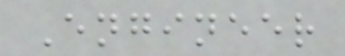Engineer
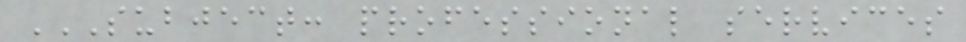SUBJECT: PROFESSIONAL SERVICES
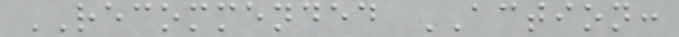RECOMMENDED ACTION:
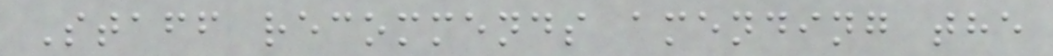Staff recommends amending the
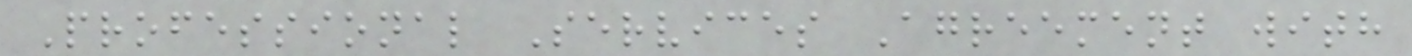Professional Services Agreement with
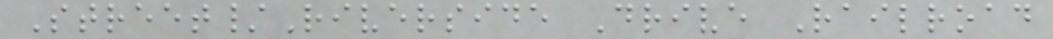Street/Riverside Drive Railroad
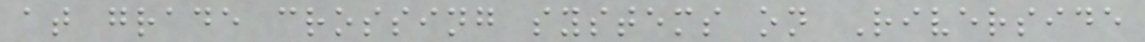at grade crossing systems on Riverside
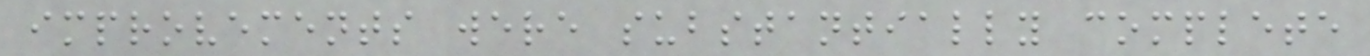improvements were substantially complete
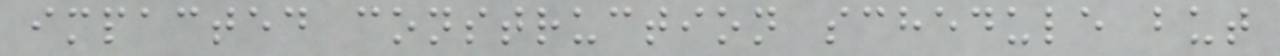impacted construction schedule but
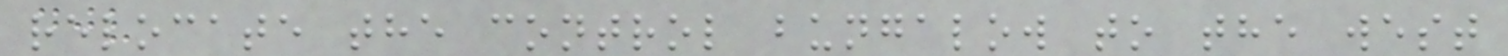relocate the control bungalow to the west
